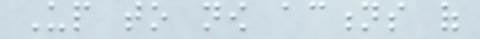Up to now actions of
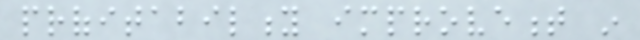profitability improvement in
